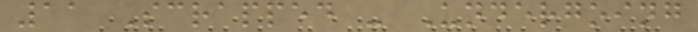11 Scrapped - Undergoing
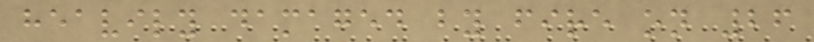heavily damaged by fire on 26
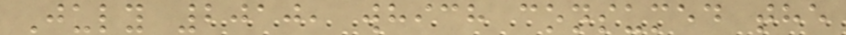July 2010, which consumed the
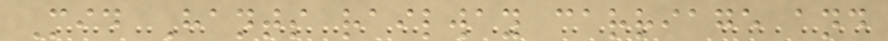Mid Hants railway carriage and
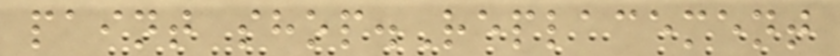paint shop.Replacement
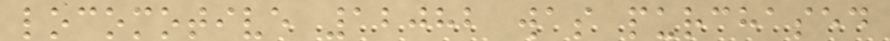locomotive 12082 was purchased
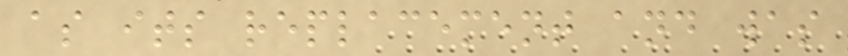as its replacement and was
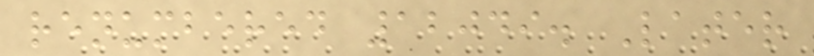renumbered 12049. Later
